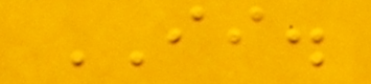II.
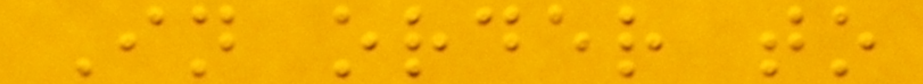In order to
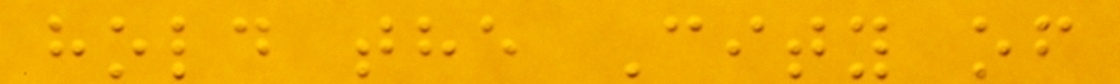hold the City of
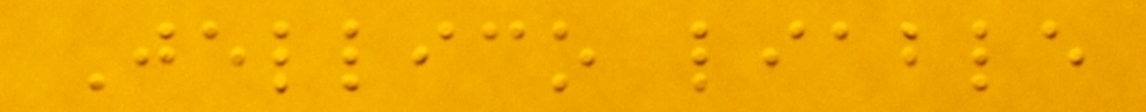Jellico liable
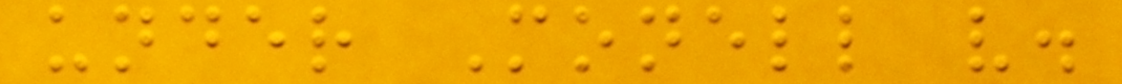under Monell v.
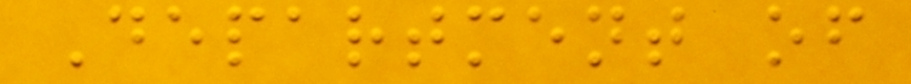Department of
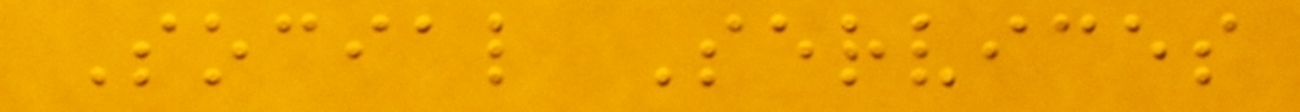Social Services
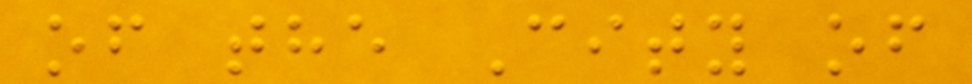of the City of
